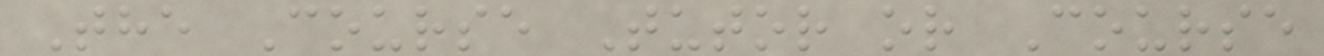The Course Tutor or Course
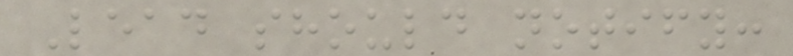Lead should notify:
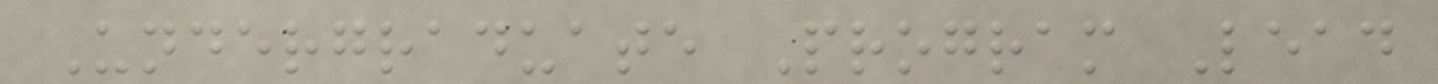Undergraduate Program Lead
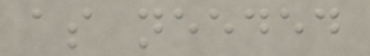as needed
